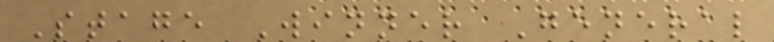Stage Winner General
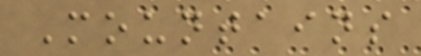Mountains
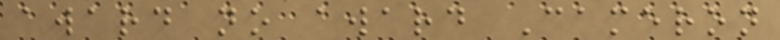award no award Cameron
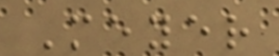Meyer
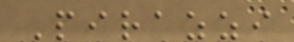Pirazzi
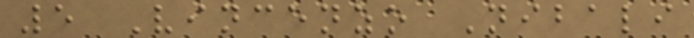5 Vincenzo Nibali
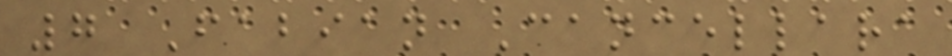7 Fabian Cancellara
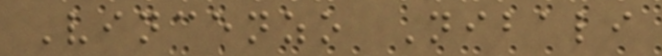Vincenzo Nibali
